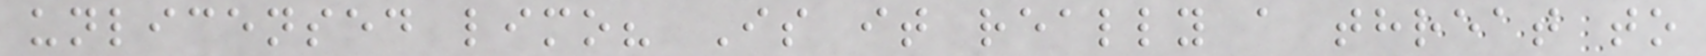unlicensed limo? Is it really a threat to
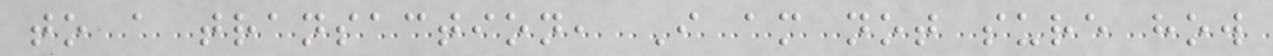to a transaction, I am not sure how
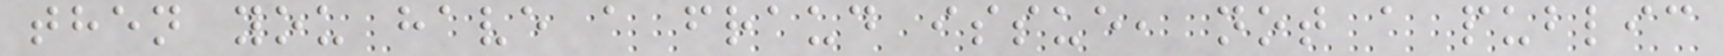then you have a fraud issue, not a public
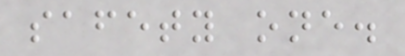safety one.
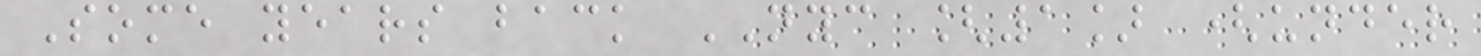Some years back NYC [1] (under
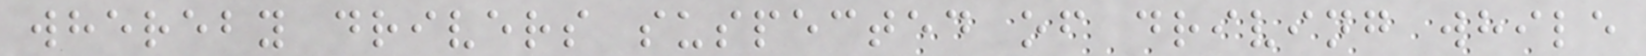whereby drivers suspected of driving while
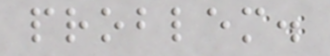problem.
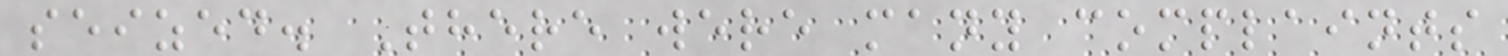seized. There were many complaints
